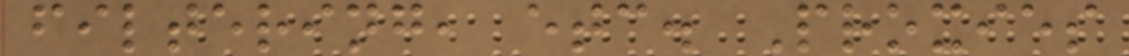filtering, etc. Proxies
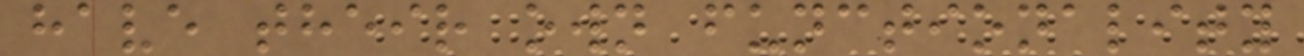have their own functionality
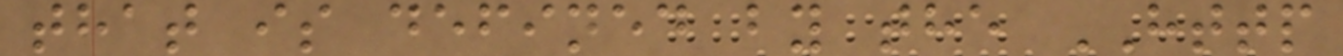that is defined by the HTTP
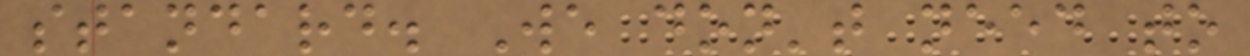standard. We don't need to
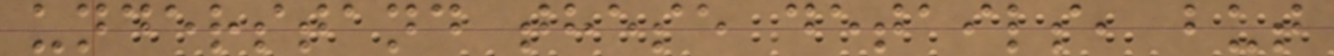understand these details, but
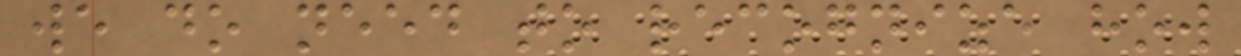we do need to recognize how
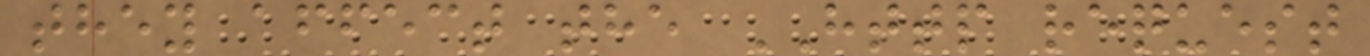they affect the HTTP request
